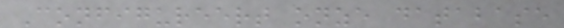Configureert onze database
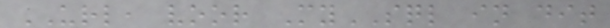URL, voor MySQL in dit
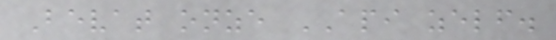Bevat onze API zelf.
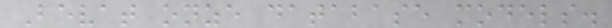Bevat onze database models.
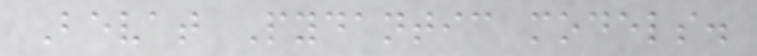Bevat Pydantic models.
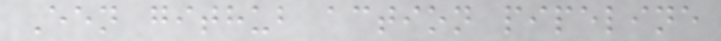Een github action pipeline
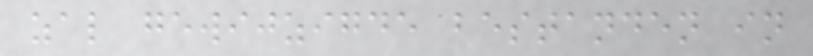zal gewijzigde bestanden in
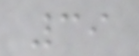39
